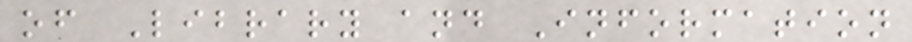of Library and Information
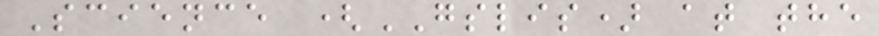Science (GSLIS) at the
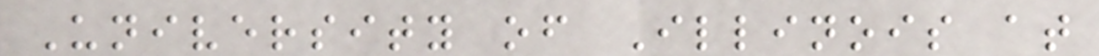University of Illinois at
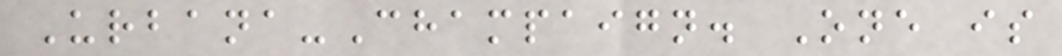Urbana-Champaign. One is
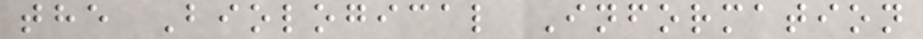the Biological Information
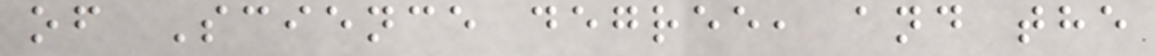of Science degree, and the
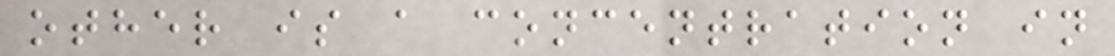other is a concentration in
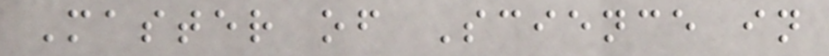Master of Science in
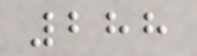288
